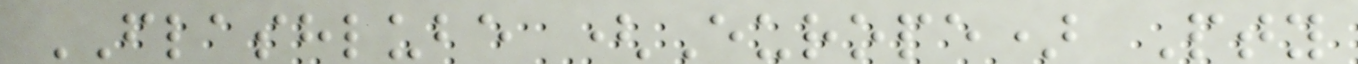FLASHLUBE (Europe) Pty
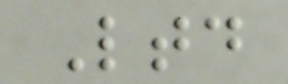Ltd
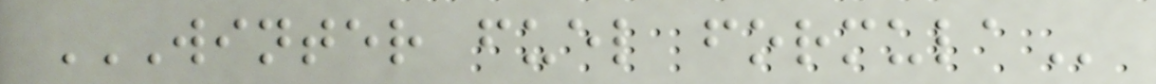WINTER FUEL FORMULA
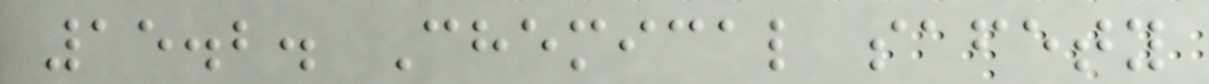15.2. Chemical safety
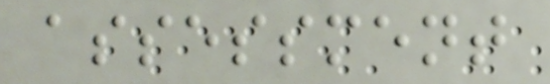assessment
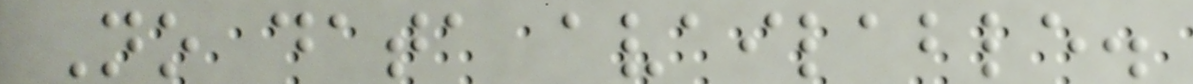No data available.
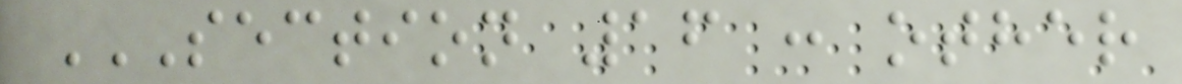SECTION 16 : OTHER
